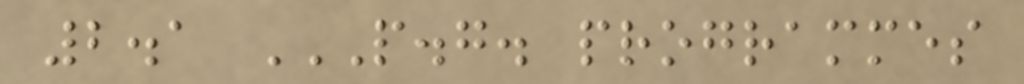2.1 P.G. PROGRAMMES
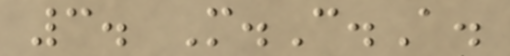3. M.C.A.
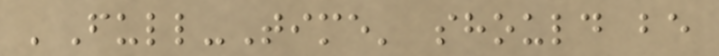'Full-Time' should be
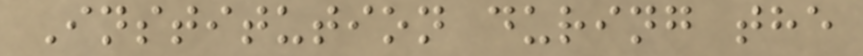Institution during the
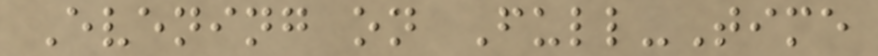Evening on Full-Time
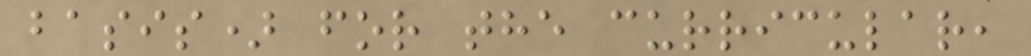basis) for the curricular,
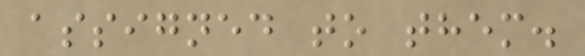assigned to them.
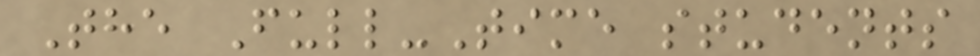The Full-Time students
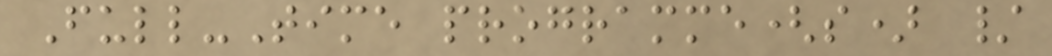Full-Time programme(s) /
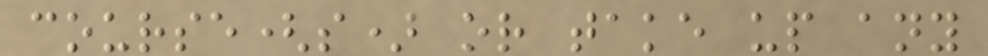course(s) or take up any
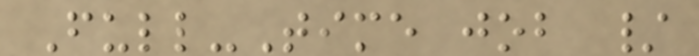Full-Time job /
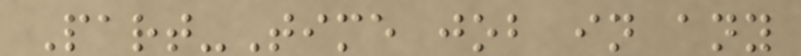Part-Time job in any
